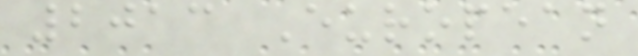2013 European
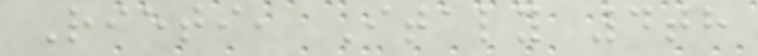Rieti, Italy 4th
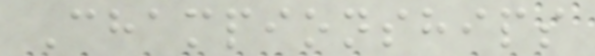Championships
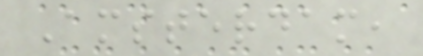Amsterdam,
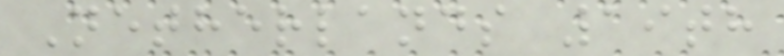Netherlands 19th
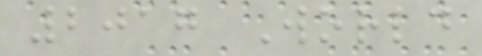2017 World
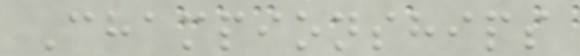Championships
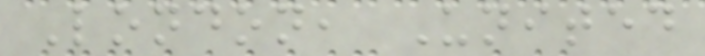London, United
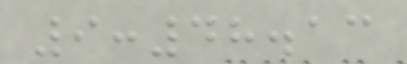9:48.13
